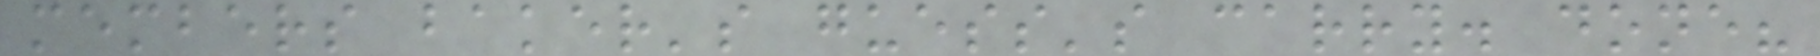members baker's guess's carry. done?
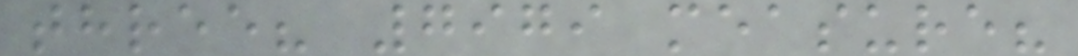three? 7979 measure?
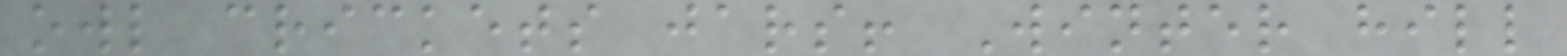owl crickets jars! Winter hill
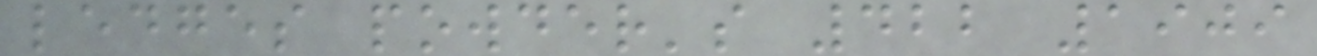ledges powder's 422 1909
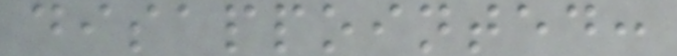disappointed:
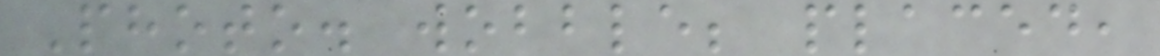Photo. wobble; placed,
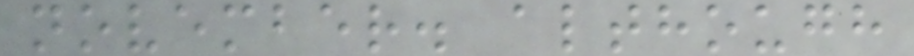november. although
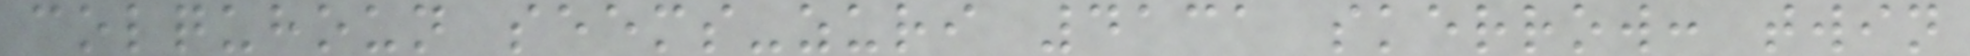colquhoun seems-zuri 4131 skerrow: twin
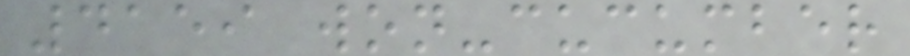4159 won-cucumber
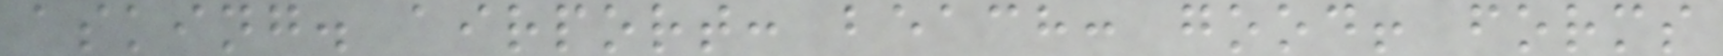asking. airport: beach: good! forms
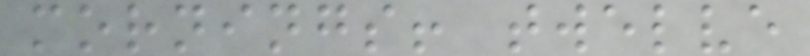mornings! twelve
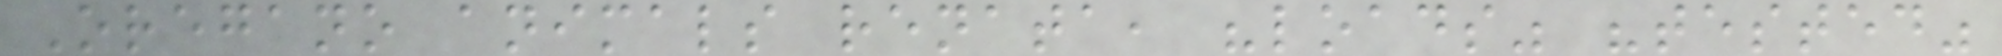Oregano animals renata, "loads" "tested"
